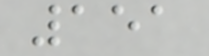151
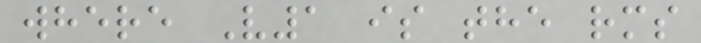where V1 is the rms
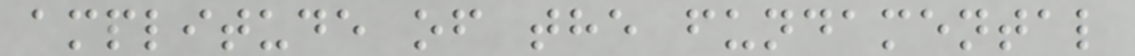amplitude of the fundamental
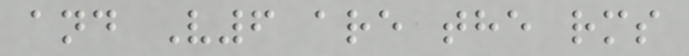and V6 are the rms
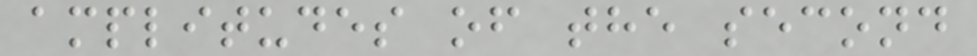amplitudes of the second
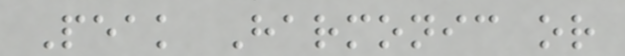Peak Harmonic or
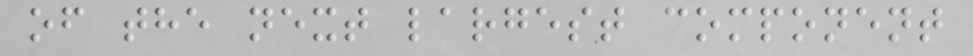of the next largest component
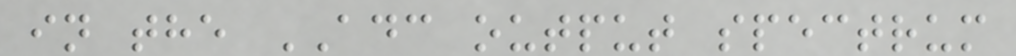in the ADC output spectrum
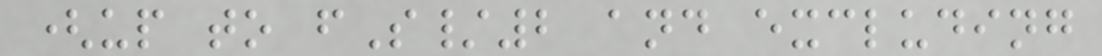(up to fS/2 and excluding
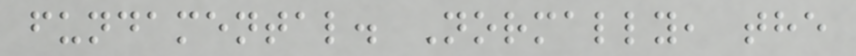fundamental. Normally, the
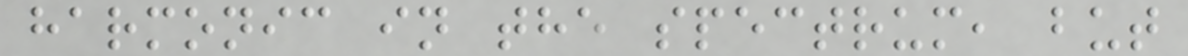harmonic in the spectrum, but
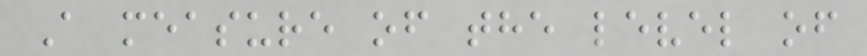A measure of the level of
